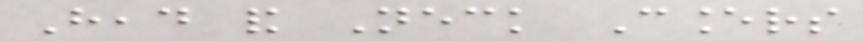Head and Neck Cancers
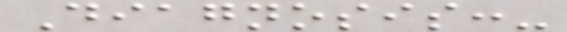Diagnosis:-
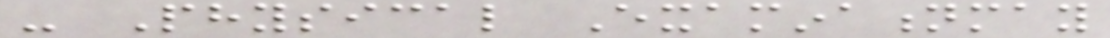- Physical Examinationmay
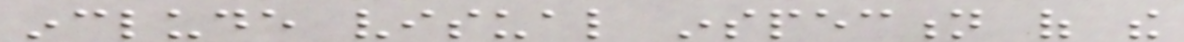include visual inspection of the
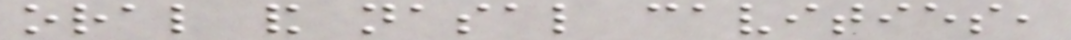oral and nasal cavities,
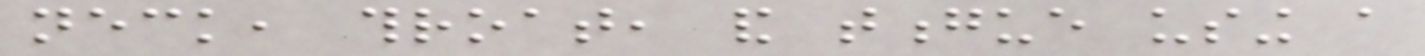neck, throat, and tongue using a
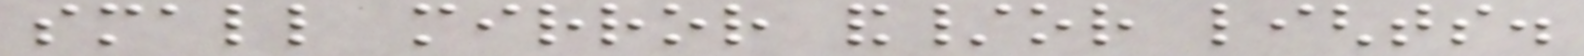small mirror and/or lights.
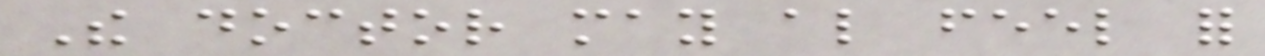The doctor may also feel for
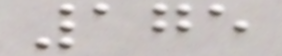175
